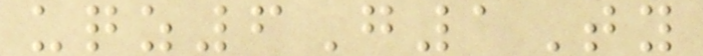uqz6G1Ty
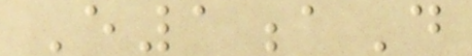E1aD
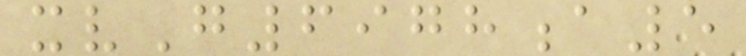xvG6978a5
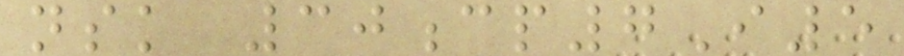nsk 30cp7I5
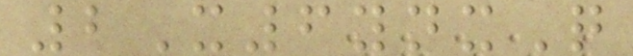2X6ynxQ
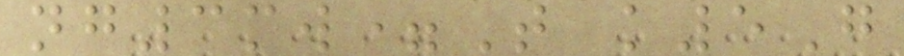ng3mw=T k5G
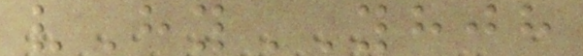vHyYHJH
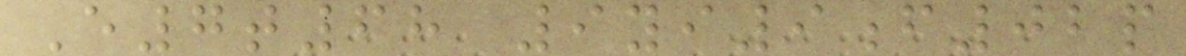E7t68 9yi9f02p
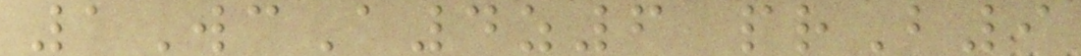1WcA4z6 prB9
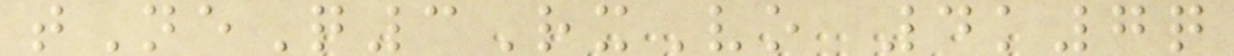tNeQ3RxVo 4k7q
